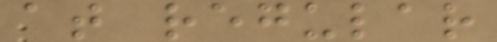at regular
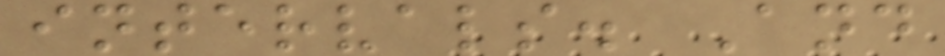intervals. And
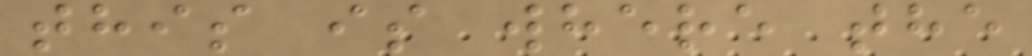this is where the
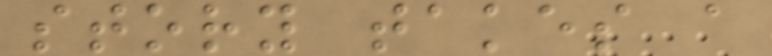story takes a
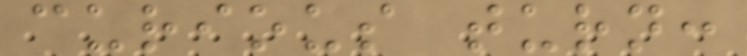curious turn:
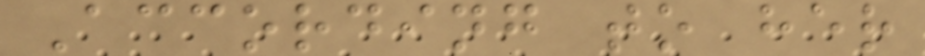According to her
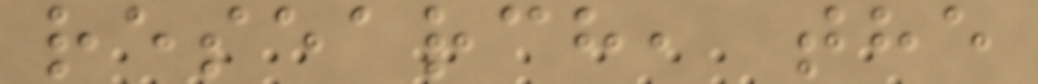research, the
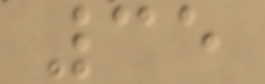35
